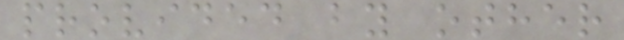provided by other
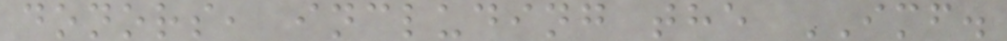donors, including the IMF.
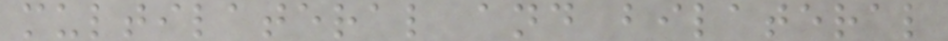multilateral and bilateral
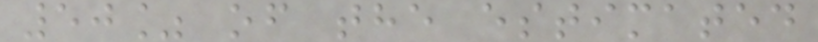50% of the estimated
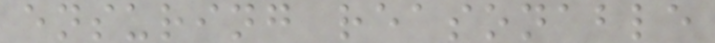ensuring reasonable
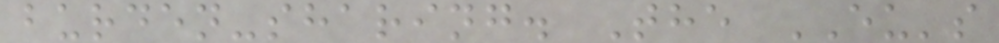burden-sharing. The EU's
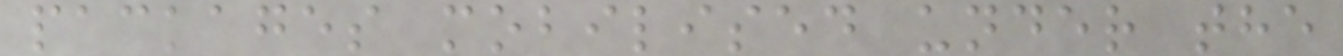packages mobilised under the
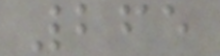265
